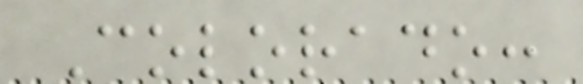Colorado:
